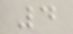4
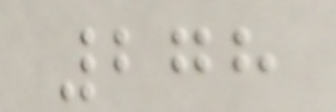278
